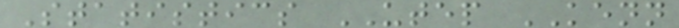Statistics UTEP KENN
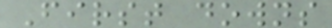First downs
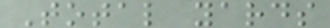Total yards
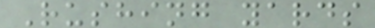Rushing yards
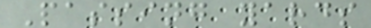Passing yards
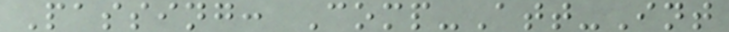Passing: Comp-Att-Int
